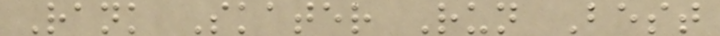Rank Skater Run Best
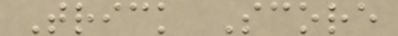Trick Score
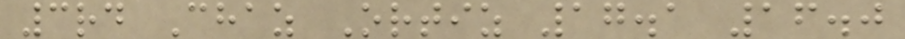3rd Chaz Ortiz 17.1 16.0
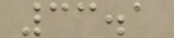33.1
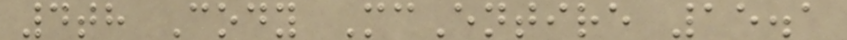4th Cody McEntire 15.1
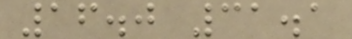16.0 31.1
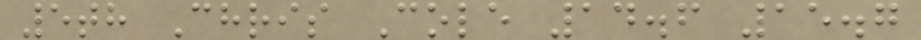5th Chris Cole 14.6 15.7
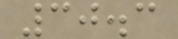30.3
